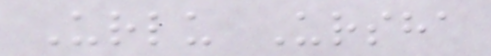Urlu Ursha
